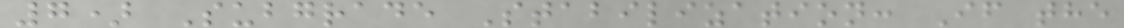7) Subgrade Stabilization: If the
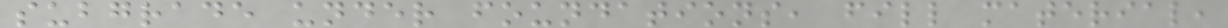subgrade under foundations, fill material,
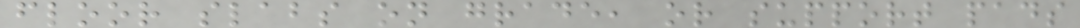floor slabs on grade, or support pads
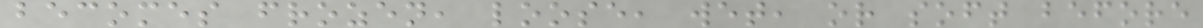becomes frozen, loose, wet, or soft before
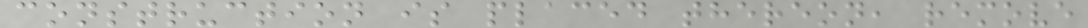construction is placed thereon, remove
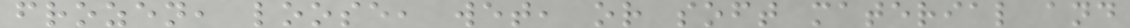frozen, loose, wet, or soft material and
